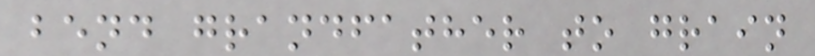bend grandfather to grain
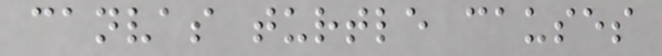canvas turtle causes
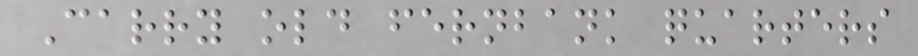Carry old fernbank quarters
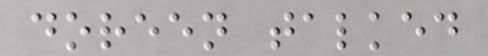doreen talked
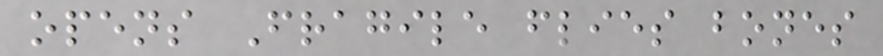opens Fragile flies bones
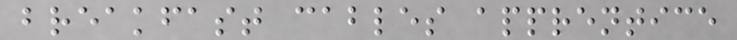breakfast cables apprentice
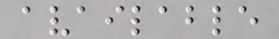available
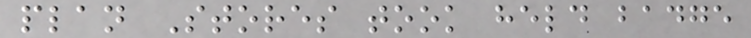plan Stores took held badge
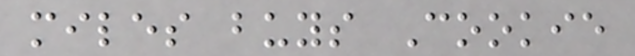miles buys Cookie
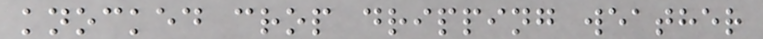knocked crop dripping weather
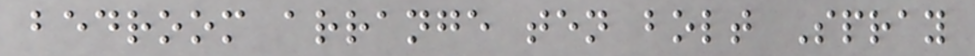bedroom arrange ten bolt Spray
